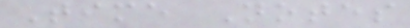Time Notes
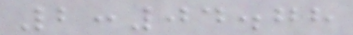2:04.78
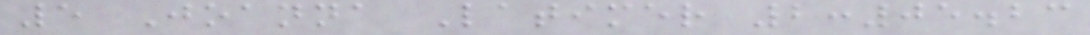5 Joanna Latimer 2:05.23
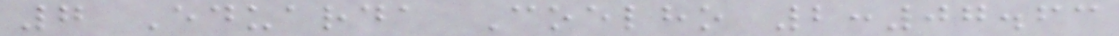7 Eduarda Coelho 2:07.63
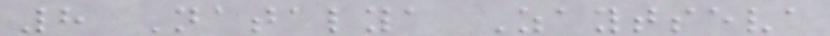8 Natalya Zaytseva
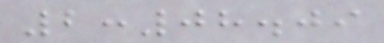2:08.09
